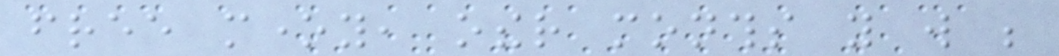free money, other months you will be
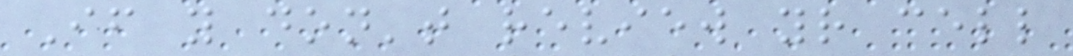If you don't review your cell
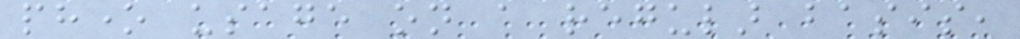phone usage on a regular basis,
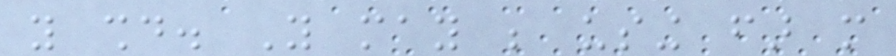you should. You may be using far more
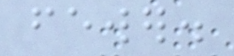fewer.
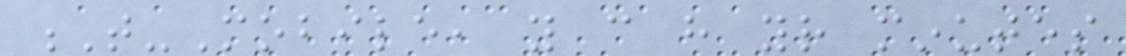T-Mobile, you can have your minutes
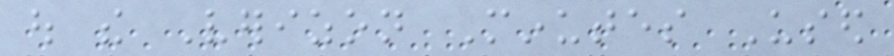out the Verizon Minutes Used
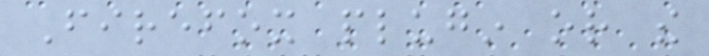Firefox plugin or the
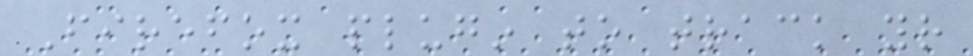Firefox plugin to track your
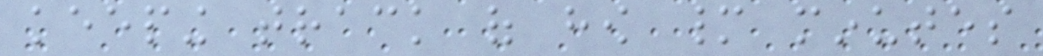keeping track of how many minutes
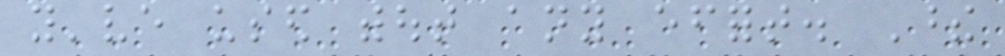you've used without any effort. These
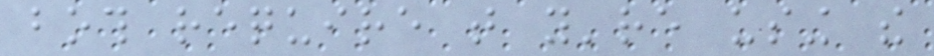both require that you're using the
